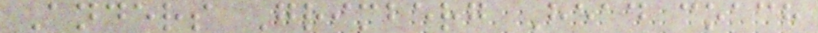Anders Grimberg Head coach
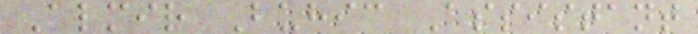Almir Buhic Assistant
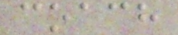coach
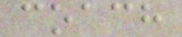coach
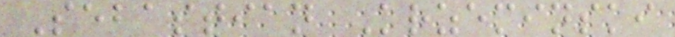Sebastian Krzeminski
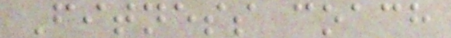Fitness coach
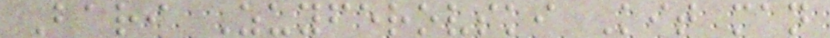Bari Zuyferovski Kit man
